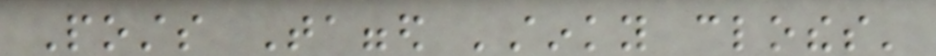Posts Tagged 'stinky clothes'
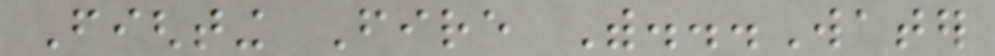Fighting Fire With...Water
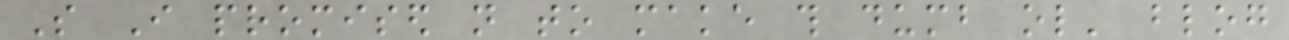So I promised not to make this dumb ol' blog
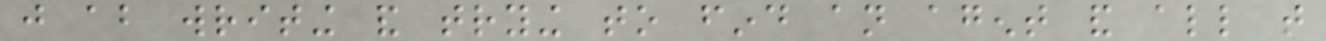just about writing and trying to find an agent and all that
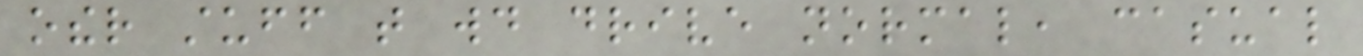other stuff that would drive normal, casual
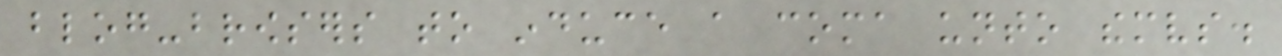blog-browsers to induce a coma unto themselves.
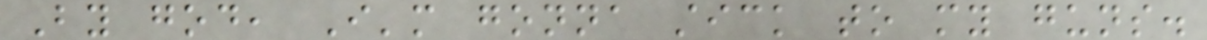By god, I'm gonna stick to my guns.
